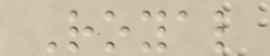Royal
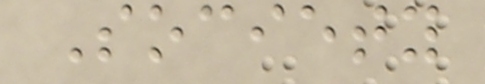Society
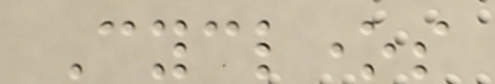Cyclones
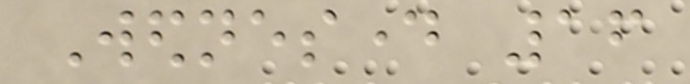Wednesday 16
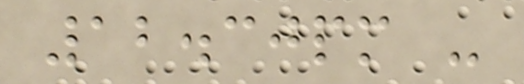12.30pm -
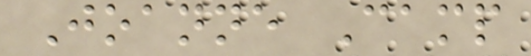Joanne Camp
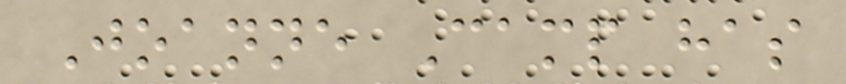Joanne Camp has
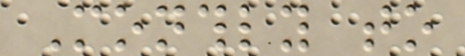Monthly to
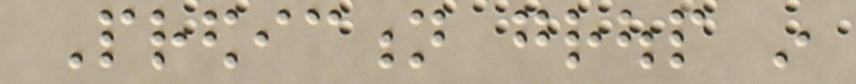Prediction group in
